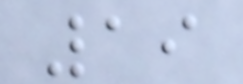19
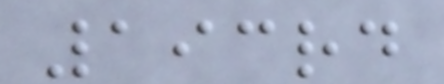193rd
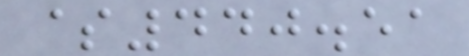$440.51
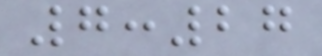7:27
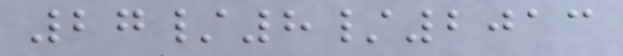27/8/2013
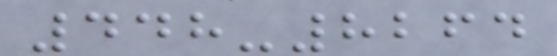448-8264
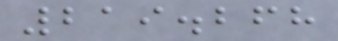219.268
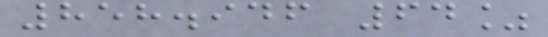858.946 64%
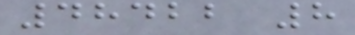48422 8
